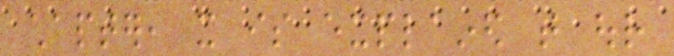chapter, it is explained that our
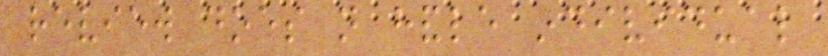review does not handle individual
